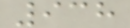938
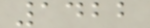1422
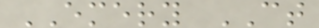EMERY CT
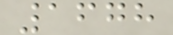1678
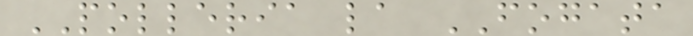POLLERIA la FOGATA
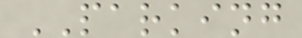PARKING
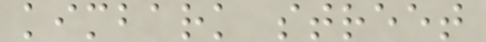kimbark street
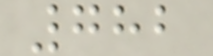782
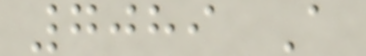7089 A
